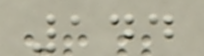144
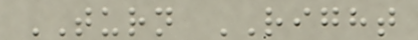TURN RIGHT
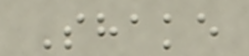Shake
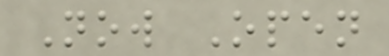Now Open
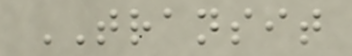TRANSIT
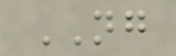NG
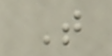T
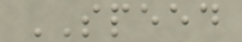SPEED
